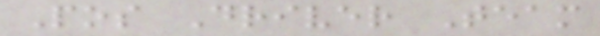Pos Driver Team
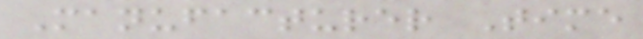Manufacturer Time
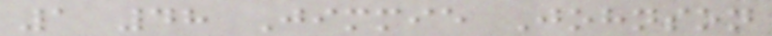1 48 Jimmie Johnson
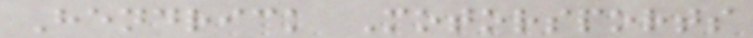Hendrick Motorsports
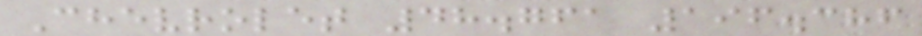Chevrolet 48.761 196.386
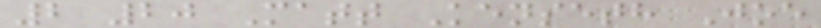2 20 Matt Kenseth Joe
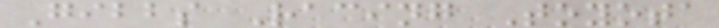Gibbs Racing Toyota
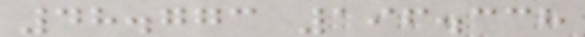48.773 196.338
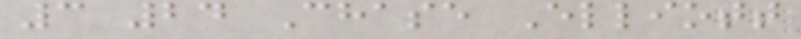3 24 Chase Elliott
